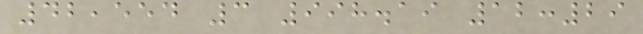42,554 3 998.19 12:29
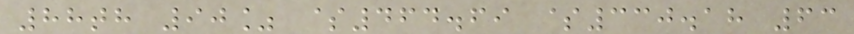88th 90% $464.69 $330.18 63
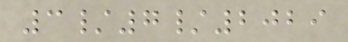3/7/2029
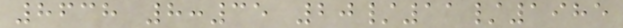8638 8:35 20/11/1985
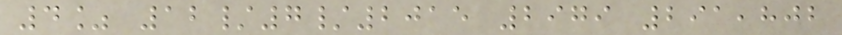4% 12/7/2015 2979 291,802
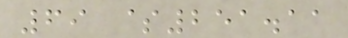69 $251.11
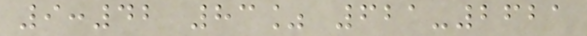9:42 83% 621-2621
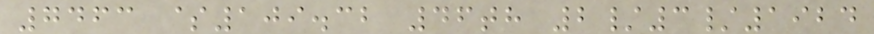7463 $109.32 46th 2/3/1924
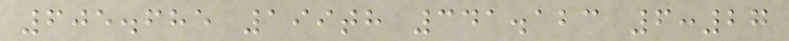605.685 199th 341.123 6:27
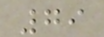79
